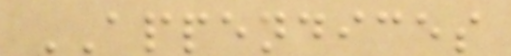APPENDICES
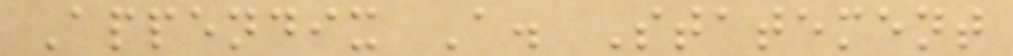Appendix A. Statement
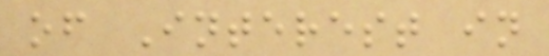of Interest in
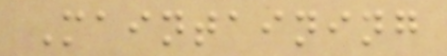Maintaining
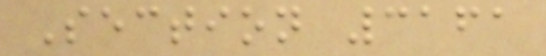Section 3161
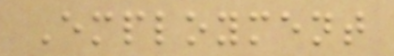Employment
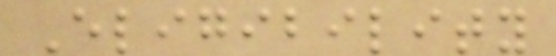Eligibility
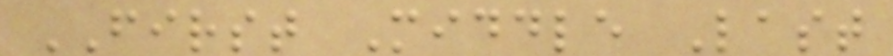FIRST Middle Last
